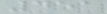451
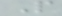P
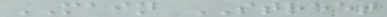MAIN STREET
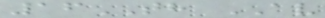16TH AV
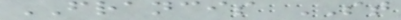FRANCIS ST
